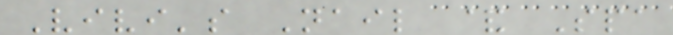Vivi's Nail & Spa
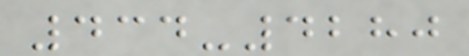434-4280
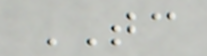TC
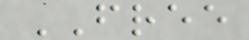FREE
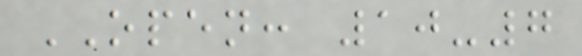OPEN: 10-7
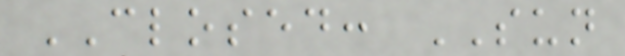CLOSED: SUN
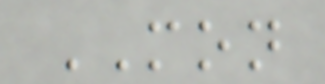MON
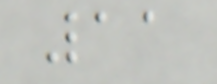11
